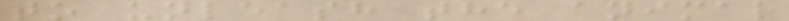to unleash the animal
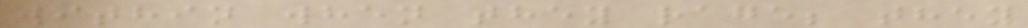within when they rage; they
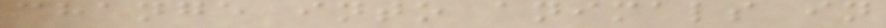change into animals in
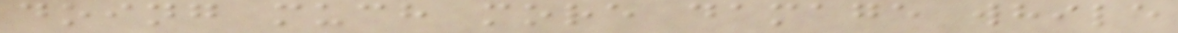doing much more damage while
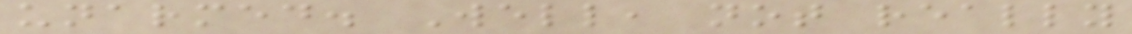unarmed. Well, not really
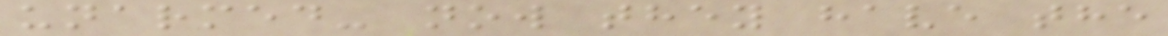unarmed- now they have the
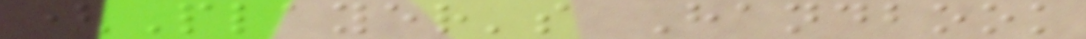(Player's Handbook
